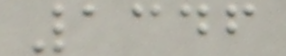1346
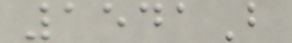1541B
